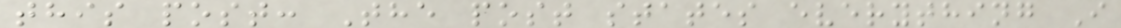this post: The post states everything I
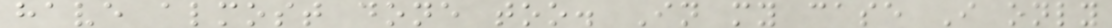have almost done too. In my case I only
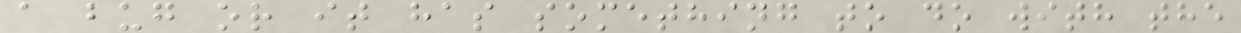a bug or it has something to do with the
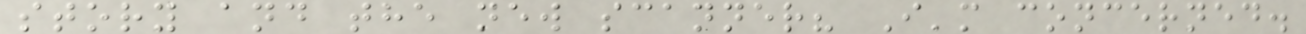story and the new scanner? I'm concerned.
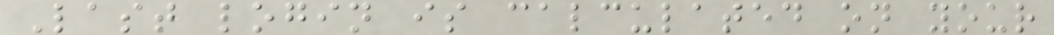Last login is calculated on your
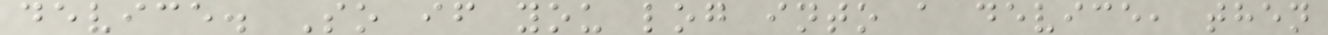device. So if you log into a device, then
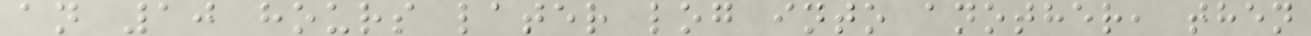an 10 hours later log into another, then
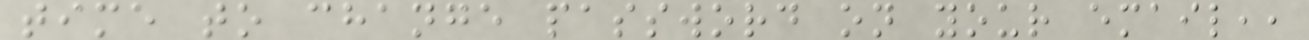time to change password on your email,,
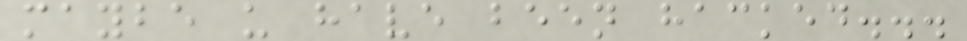maybe u have been hacked...
